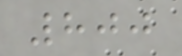800
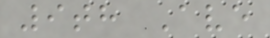9th Ave
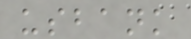usbank
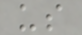us
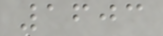1603
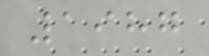1987
